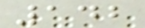142
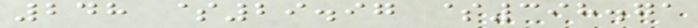248 $29.97 $398.71
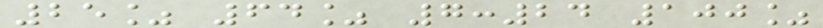25% 64% 7:24 100%
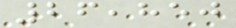26,850
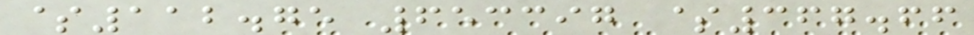$112.75 653397 $367.66
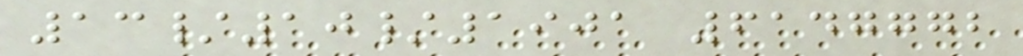13/10/1901 6147772
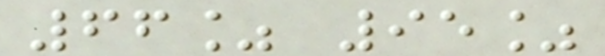66% 95%
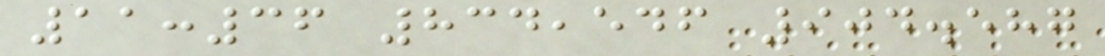11:36 834,546 904.587
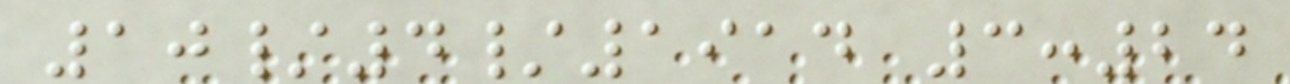10/4/1914 3:24
